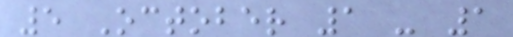5 October 1 - 1
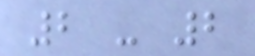2 - 2
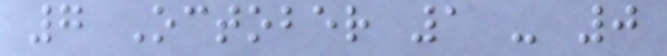7 October 1 - 0
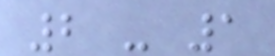2 - 1
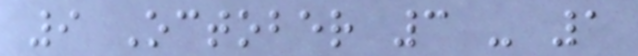9 October 3 - 1
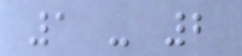1 - 2
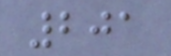201
